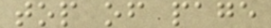top of page
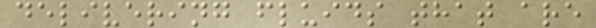delivering fluids that are
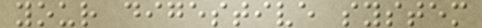your digestive system
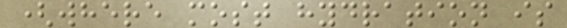(where most hydration is
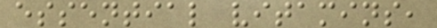essential vitamins,
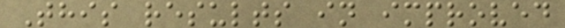This results in improved
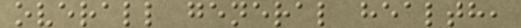overall general health,
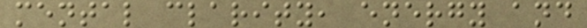mental clarity, energy and
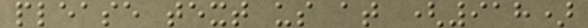please text us at (918)
